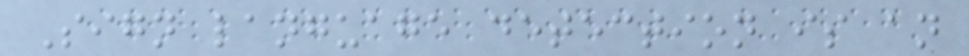Sign language detection is an
